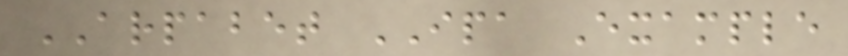ARPABET IPA Example
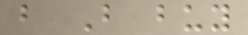b B buy
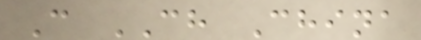C CH China
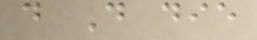d D die
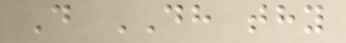D DH thy
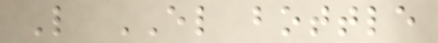L EL bottle
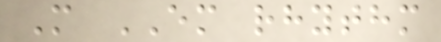M EM rhythm
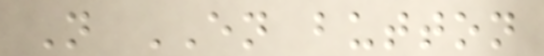N EN button
